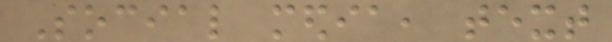Social media, text
